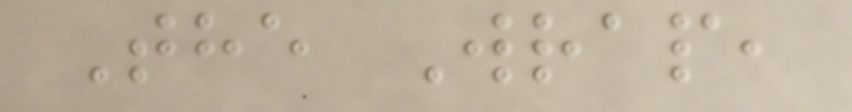The Wrap,
